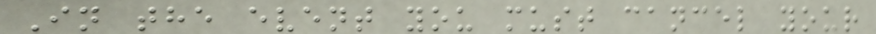In the event you must cancel your
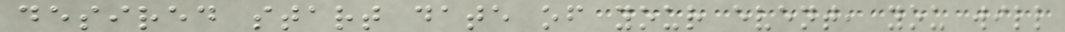desired start date of your event, you will
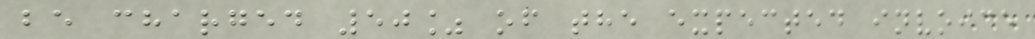be charged 50% of the expected invoice
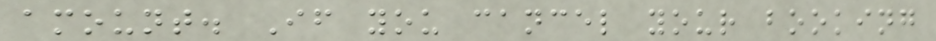amount. If you cancel your booking
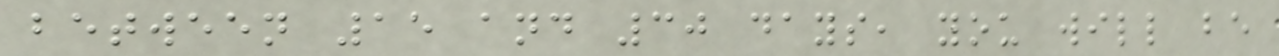between 15 and 30 days, you will be
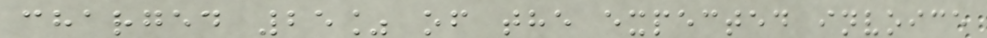charged 25% of the expected invoice
